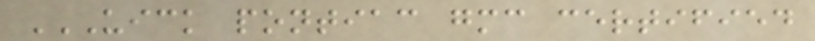UICK PONTIAC GMC CERTIFIED
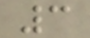3
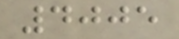4005
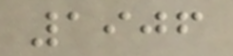1906
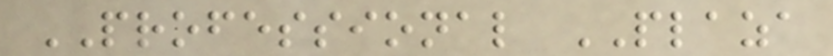PROFESSIONAL PLAZA
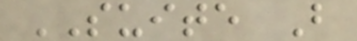SUITE B
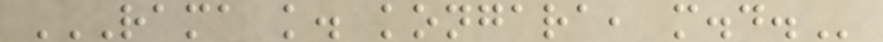RAMA K. KONGARA, M.D.
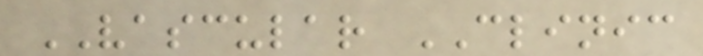VASCULAR CLINIC
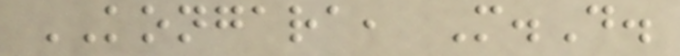KONGARA, M.D.
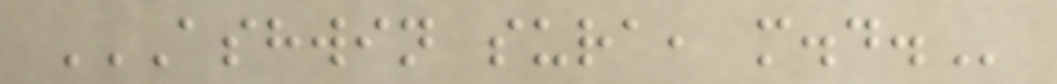ASHWIN SURA, M.D.
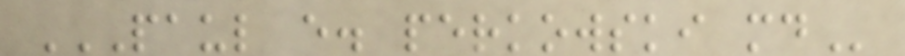PAUL E. PERKOWSKI MD
